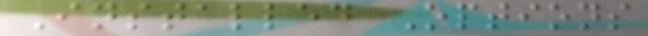Installed Options
